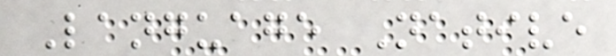Language Native
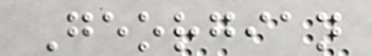Georgian
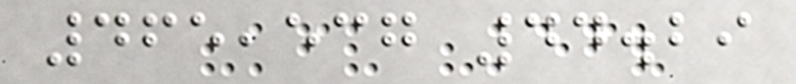465,537 44.29
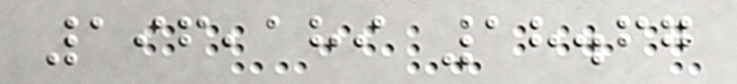196,189 18.67
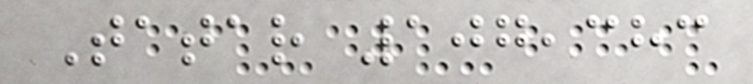Tatar 107,383
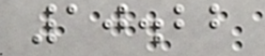10.22
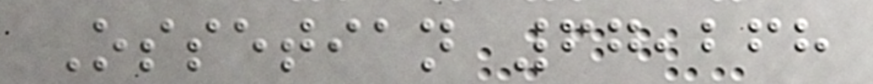Ossetian 67,268
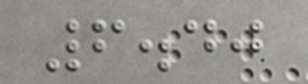6.40
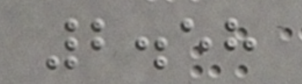2.58
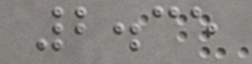2.35
